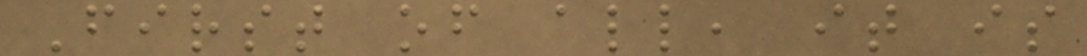First of all, it is
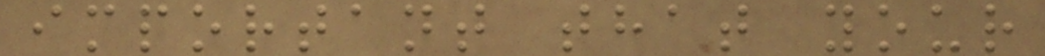important that your
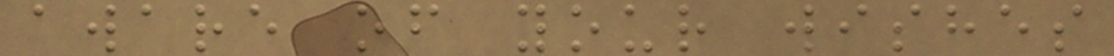aware of your wishes
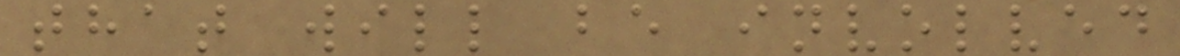that will be involved
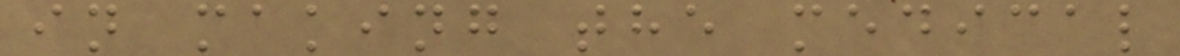in making the medical
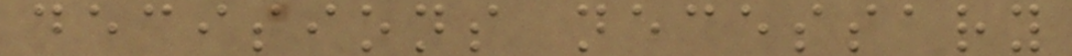decisions necessary
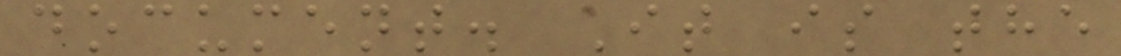document. It is the
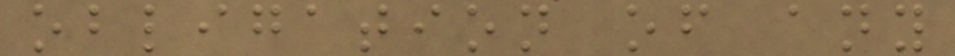obligation of any
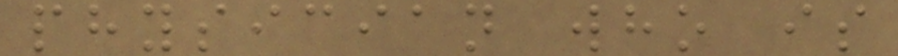physician who is
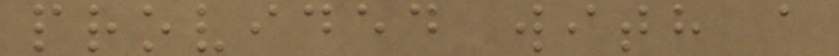provided with a
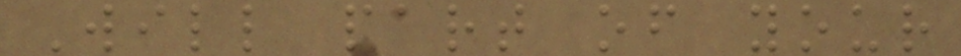Will part of your
